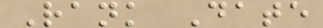Rank Date
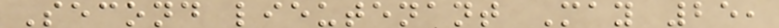Second lieutenant May 25,
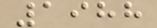1988
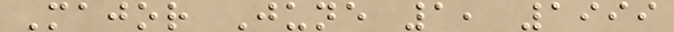Major June 1, 1999
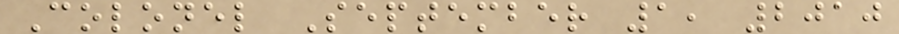Colonel September 1, 2010
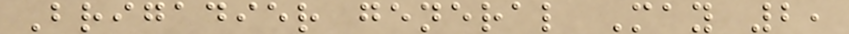Brigadier general May 2,
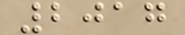2017
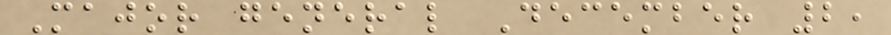Major general December 2,
